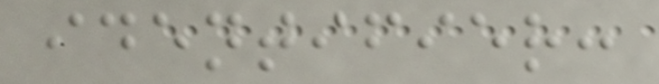identifier:
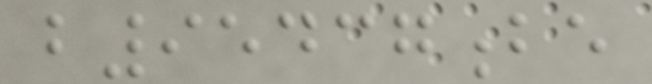b95437be
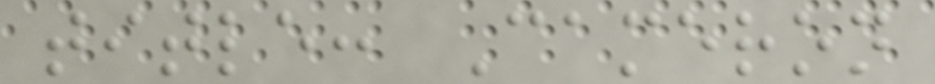title: Cameron
